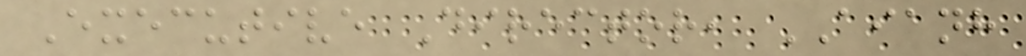Executive Director, AIANH
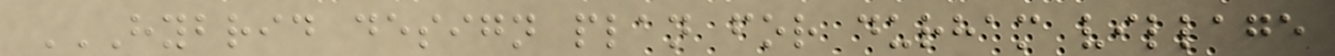HYBRID DESIGN PLAN FOR DURHAM VILLAGE
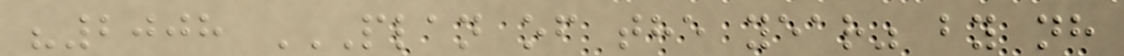"2008 PLAN OF THE YEAR" BY NH
